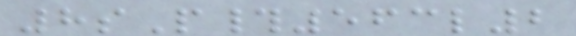8sP#563l2
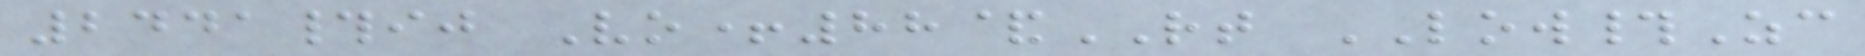2441#ij Vo+88&RT LOW#Zc
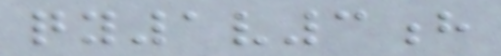qy1v3h
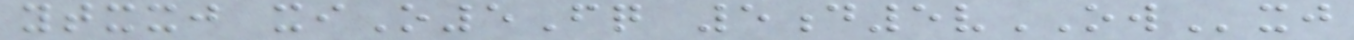ytxxj xiO5Fq 5d5vOWxj
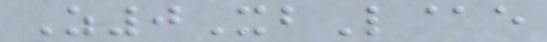Z0XbL@e
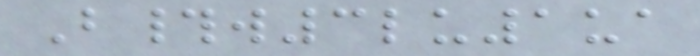B#w3lu1ua
